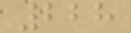228
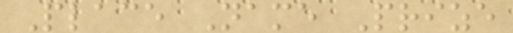Place Name Prize
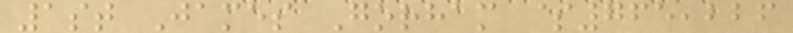1st James Gorham $765,226
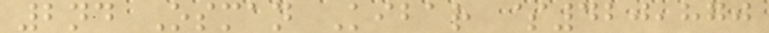2nd Osman Kibar $420,870
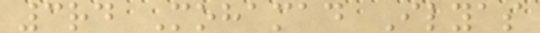3rd Mohamad Ilyas
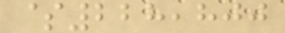$228,800
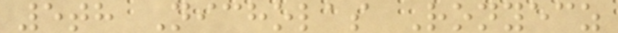5th Nicholas Ronyecz
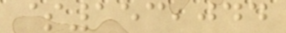$153,044
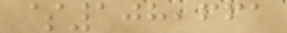$108,661
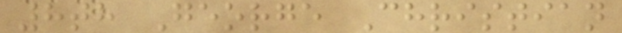8th George Christian
